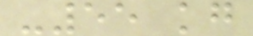-55 kg
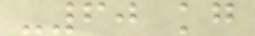-60 kg
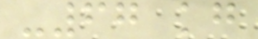-67 kg
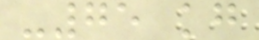-75 kg
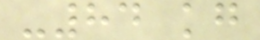-84 kg
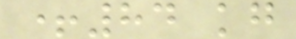+84 kg
